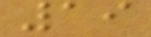19
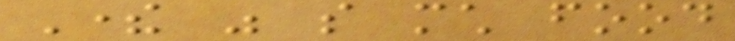There was so much food
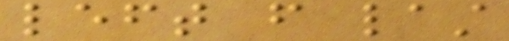left from last
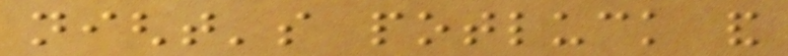night's potluck and
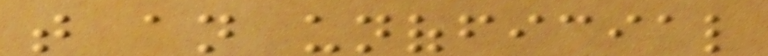that an unofficial
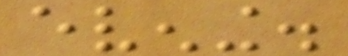evening.
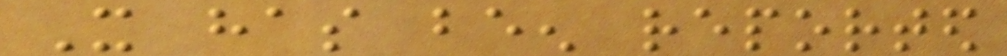It has been reported
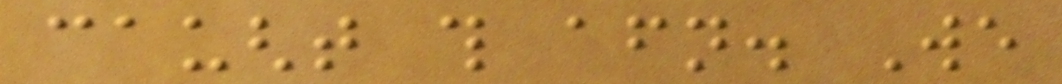caught this afternoon. We
